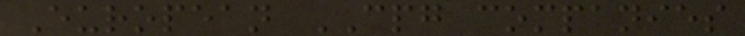European CPG companies
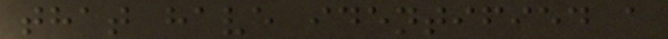that have identified a
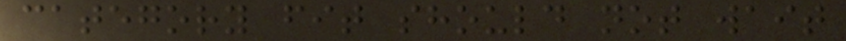category fit should not wait
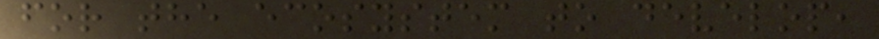for the ecosystem to develop,
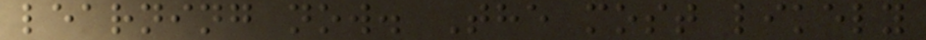learning now. The most likely
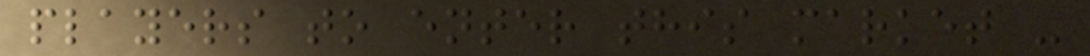players to enter this market -
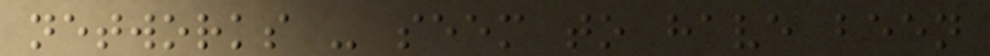networks - seem to have been
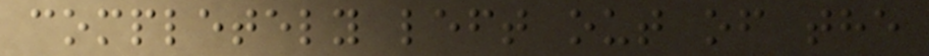completely left out of the
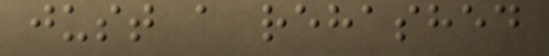just a rehashed
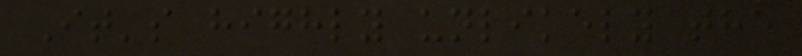It's highly unlikely the
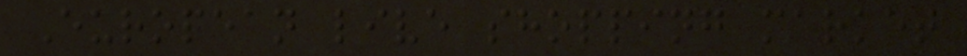European live shopping market
